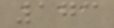173
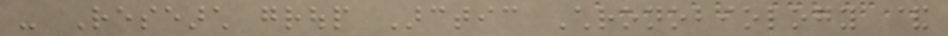- Research group Arctic Chronobiology &
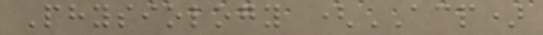Physiology (ACP)
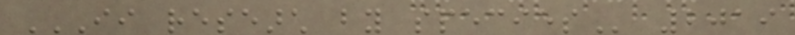II RESEARCH BY SPECIES 2019
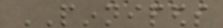PINNIPEDS
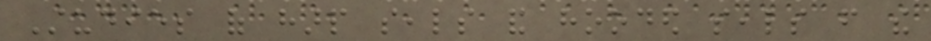Studies of harp seals and hooded seals from the
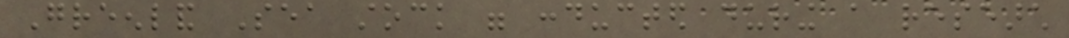Greenland Sea stock were conducted during a research
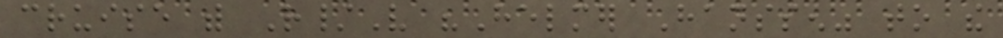cruise with R/V "Helmer Hanssen" to the
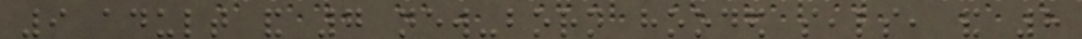9 adult and 7 new-born hooded seals, and 8
